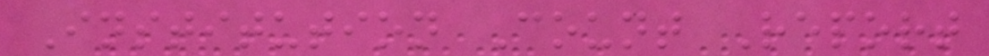Institution Count Report
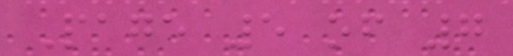Page 5 of 7
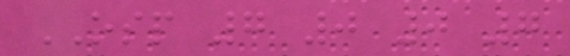OSP 7 0 0 7
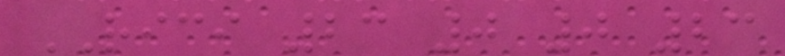RICI 23 0 0 23
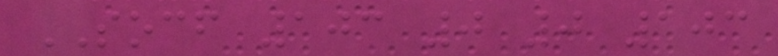SOCF 103 0 0 103
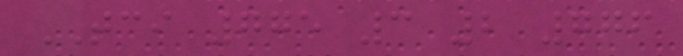TCI 775 3 2 776
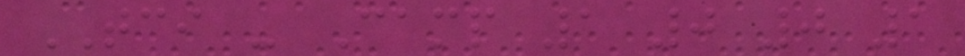TCI - Camp 1 0 0 1
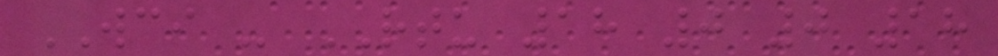WCI - RTU 18 0 0 18
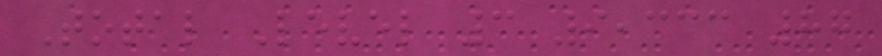Total Level 3 9,333 87
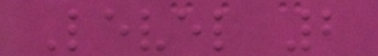Level 2
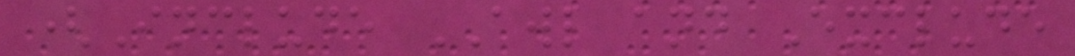(Include AWL and Exclude
